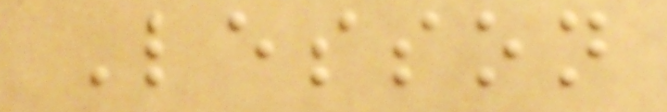Lesson
